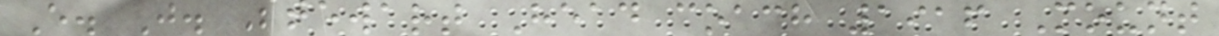E. J. Stewart Head coach 1916 Mount
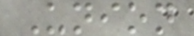Union
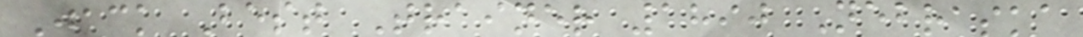Jack Best Trainer 1890 Nebraska
